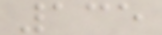135
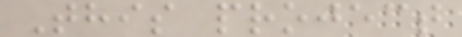This project
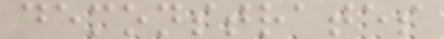demonstrates
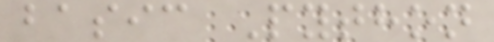basic Python
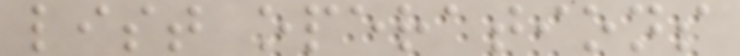list operations
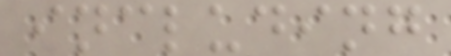including
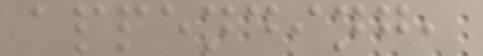appending,
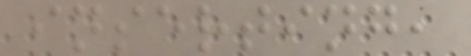inserting,
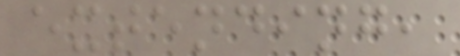extending,
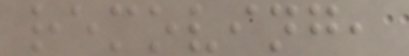removing,
